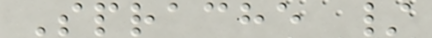Sprache /
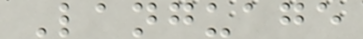Language
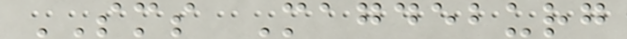SMS Magdeburg
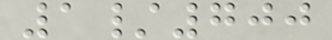1/700
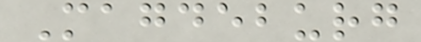Magdeburg
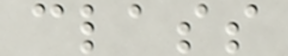class
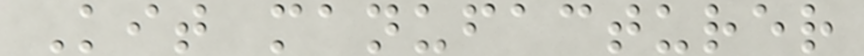Kit manufacturer
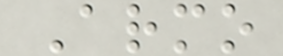Armo
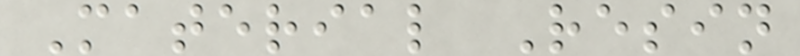Material Resin
